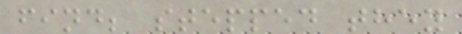find; stepped they
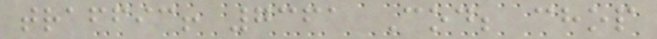traffic! 7361 Cod; chop
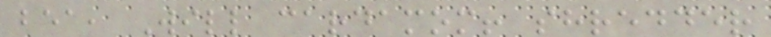bea, Will cardamom! shredder
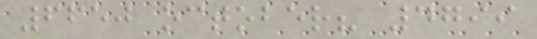6650 october? 4799
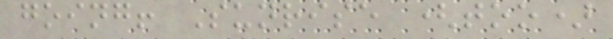going! Sunrise (too)
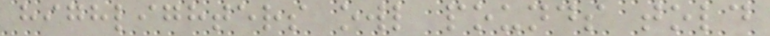highlighters owl pounds told
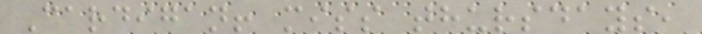Cardigan! miss thursdays,
